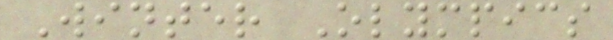Winter Olympics
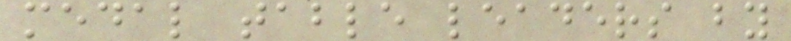medal table leaders by
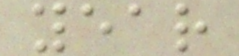year
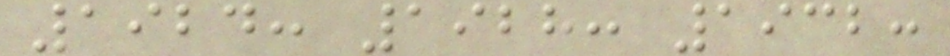1924: 1928: 1932:
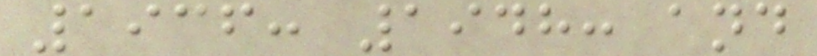1936: 1948: and
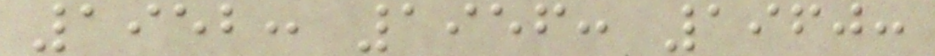1952: 1956: 1960:
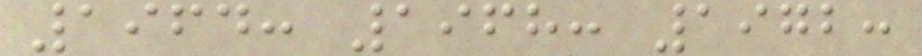1964: 1968: 1972:
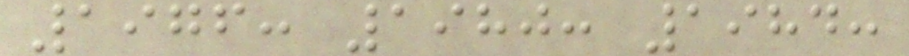1976: 1980: 1984:
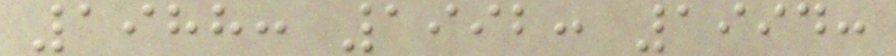1988: 1992: 1994:
